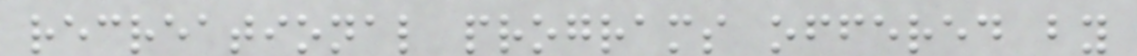recreational programs offered by
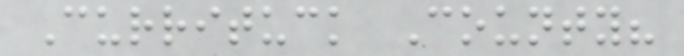Currituck County?
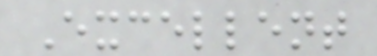Excellent
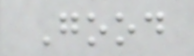Good
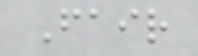Fair
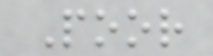Poor
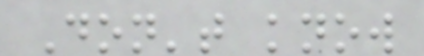Don't know
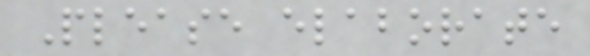Please elaborate
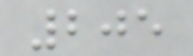205
